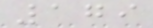179
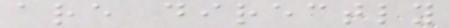are directly
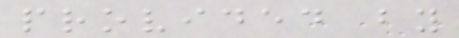provided by
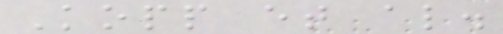Kopp et al.
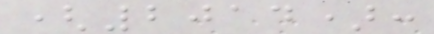(2014):
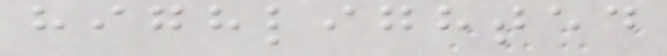highlighted
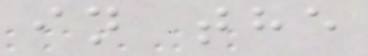in the
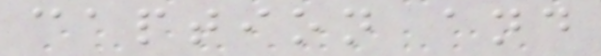caption and
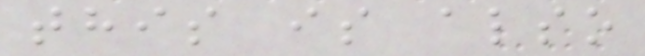this is also
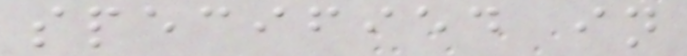specified in
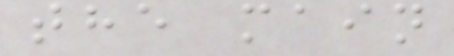the main
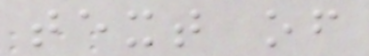text of
